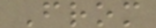From
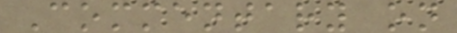Commentary on
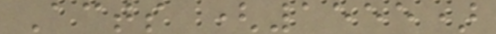Acts (1555)
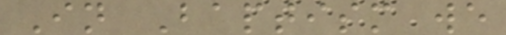In Baptism we
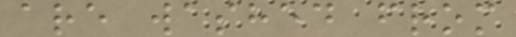are washed from
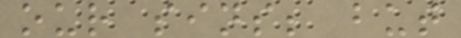our sins; but
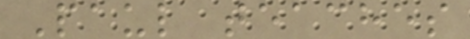Paul teaches
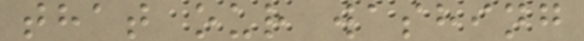that our washing
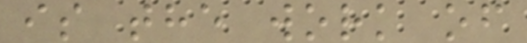is the work of
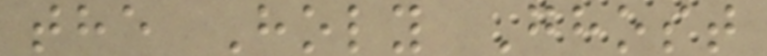the Holy Ghost
